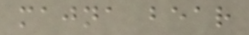majna bear
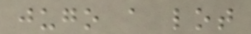jugo a lot
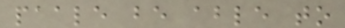paale be able to
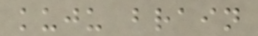kuju brain
